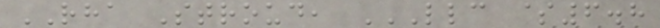RHA Stroud, LLC $6.8
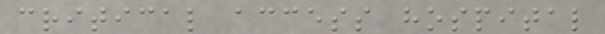critical access hospital
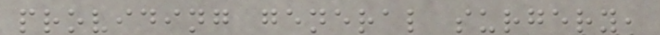providing general surgery,
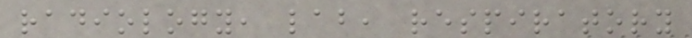radiology, lab, respiratory
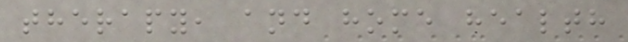therapy, and home health
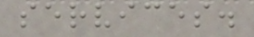services.
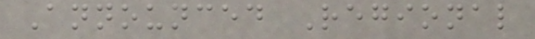Announced Regional
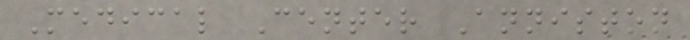Medical Center Anniston
